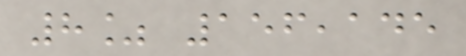8% 156,145
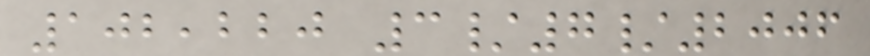102,220 3/7/2006
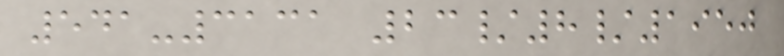541-3131 23/8/1950
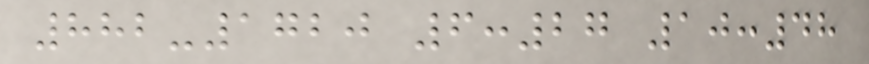882-1720 6:27 10:48
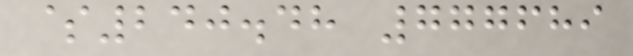$240.48 777689
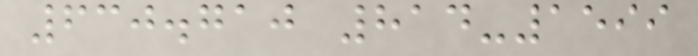630.710 814-1599
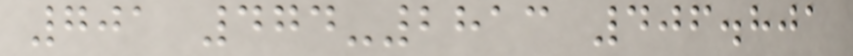701 474-2813 406.801
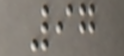97
